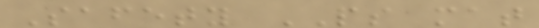Safety PS mat
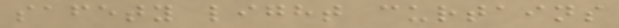safety light curtains
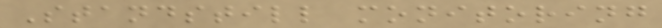Standstill monitoring
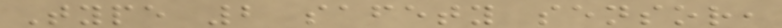Type 2 safety sensor,
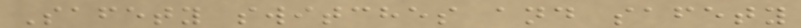Safety switches and safety
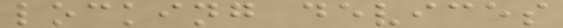locking devices
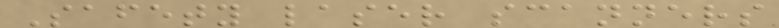Safety laser scanners
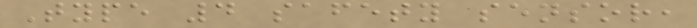Type 4 safety sensor,
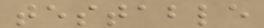testable
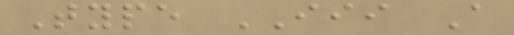Type III A
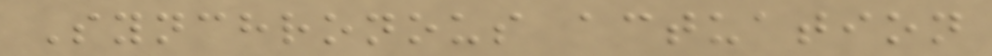Synchronous actuation
